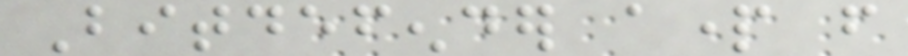Bitdefender apart from
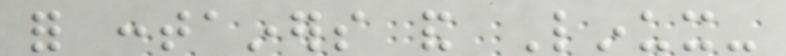for containers and Linux-
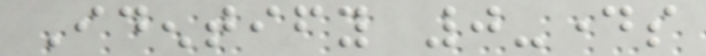Identify 0-days
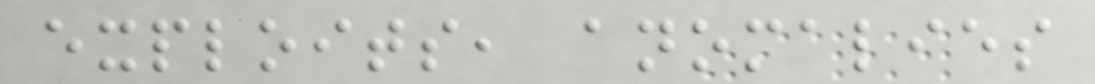exploits, anomalies
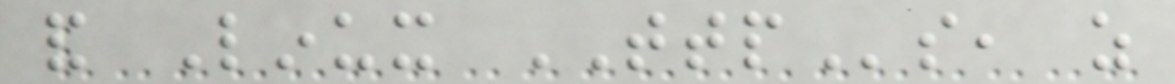and Linux TTPs, as
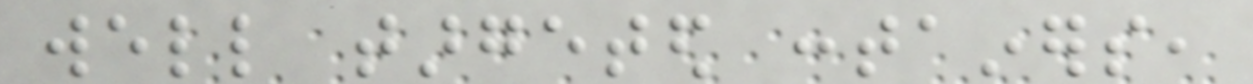well targeted containers,
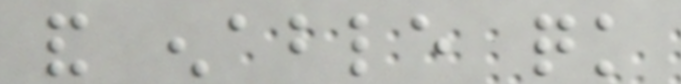and enable quick
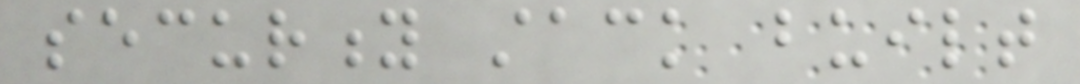security stack built
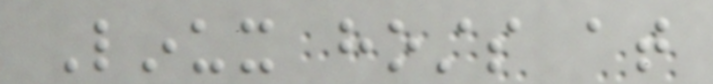Linux hosts at
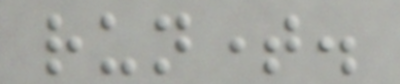runtime.
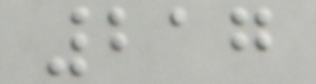217
